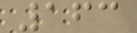163
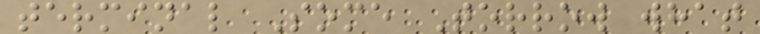terminal Some Torrow what
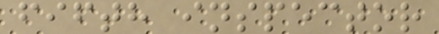fifth inspector
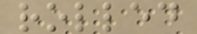rolled
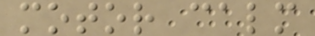motor calm
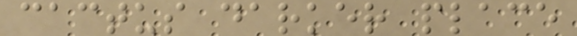cactus darker place
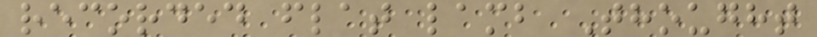recorded flat lamb Thought
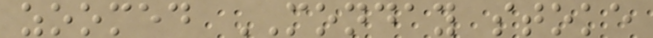zoomed MONDAY stoke
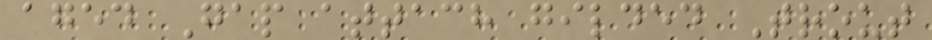aged Gap attach gilded Trout
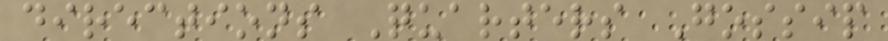directions Quarters Gossip
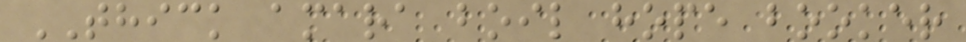THICK amara boil hope booker
